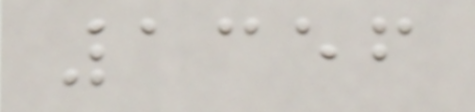1356
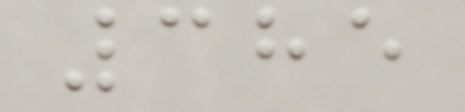385
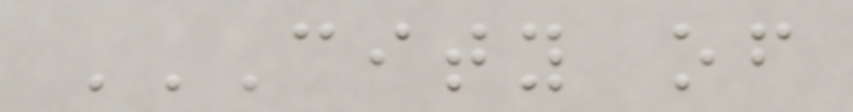CITY OF
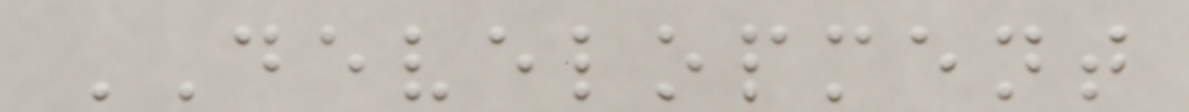DEVELOPMENT
